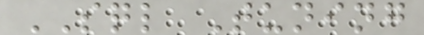SQL Tuning
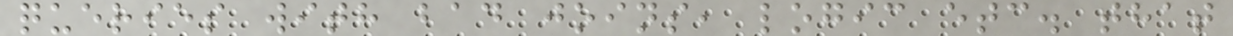queries with bad joins, logic etc. that
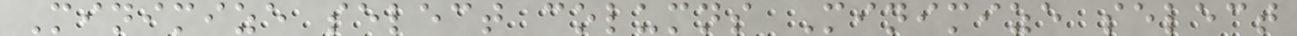Minimize select columns Minimize select
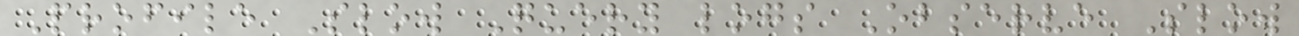Profile Slow Query logs Observe Slow
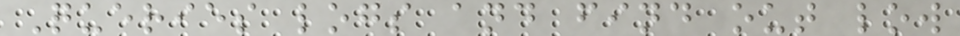Queries logs and find out low
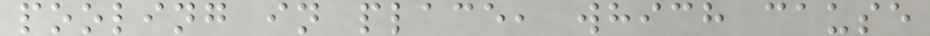pooling in place, which cause
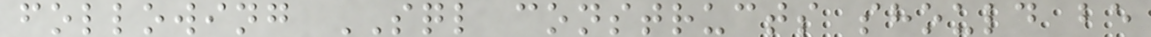following SQL constructs should be
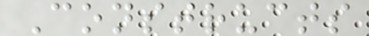Constructs
